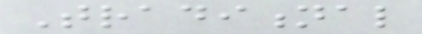Traditional
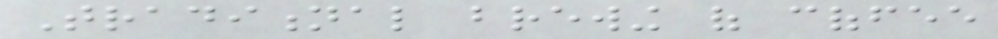Traditional brewing of coffee
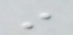in
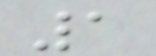1
